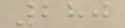280
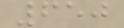650
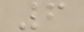6
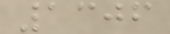1306
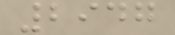2947
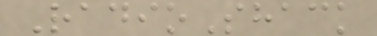RadioShack
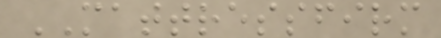MATTRESSFIRM
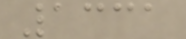1331
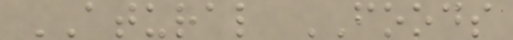ATURAL FOODS
